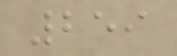259
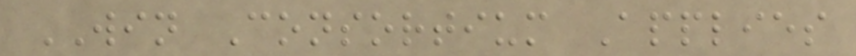WIN Consortium Applies
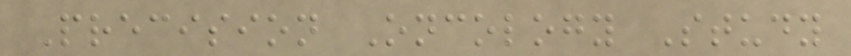Precision Oncology Study
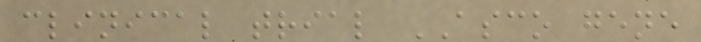clinical trial ASCO gene
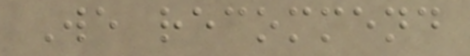We recommend
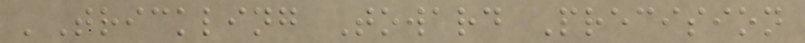'Trickling Toward Precision
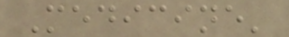Medicine'
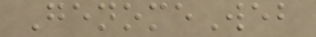GenomeWeb
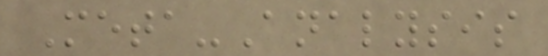Meta-Analysis
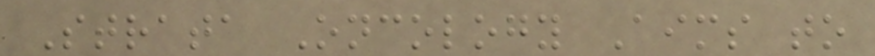Strata Oncology Aims to
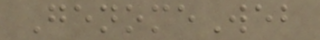GenomeWeb
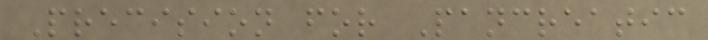Precision for Pancreatic
